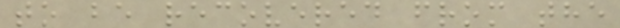to be recovered from the
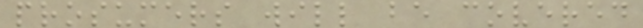prosumers will be covered
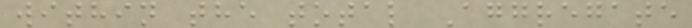within the total Aggregate
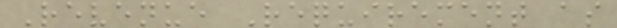Revenue Requirement as
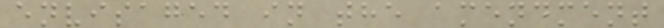envisaged in the amendment
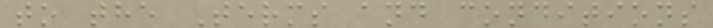to the Terms and conditions
